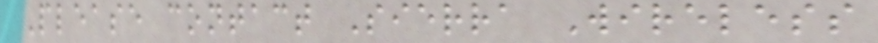Please contact Sierra Wireless
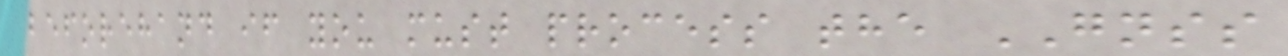beforehand if you must process the GNSS
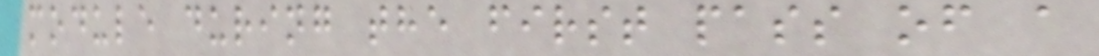module during the first pass of a
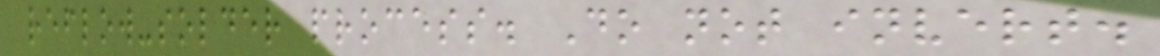reflow-solder process. Do not invert.
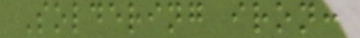Soldering iron:
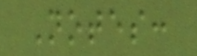Notes:
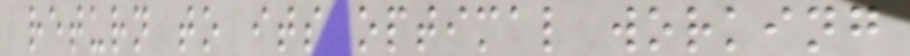return to its optimal working
